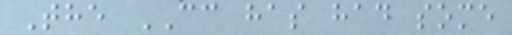The CC has had some
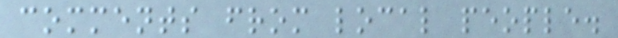comments from local people.
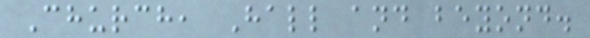Church, Hall and beyond.
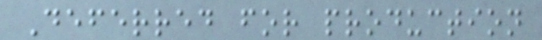Deferred for production
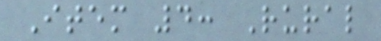Item 4: Rural
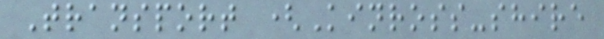Transport (Kinross-shire
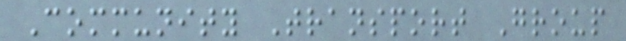Community Transport Group
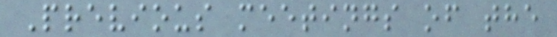Previous meetings of the
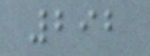292
